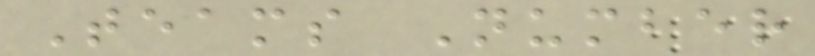Teams Number
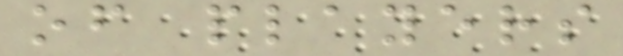of players
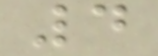4
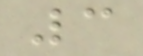3
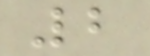2
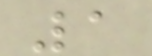1
